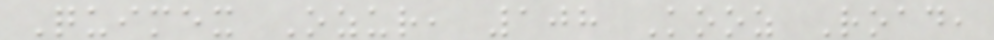Quimex Ozur, 108 Kooz Road,
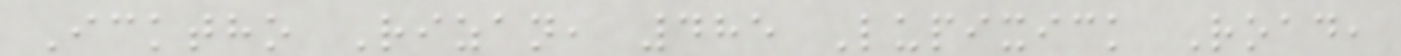Icktho Rizan, 485 Lupixick Road,
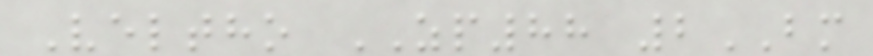Veltho ZP88 2BM
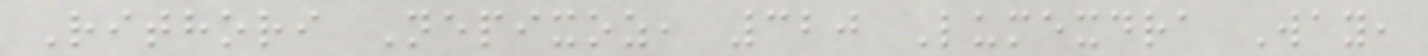Rithori Nepixoz, 320 Lumexdra Way,
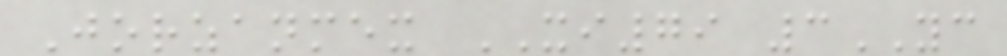Jorzanmex XI79 3YC
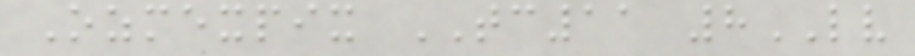Ozmexpix TC11 8LV
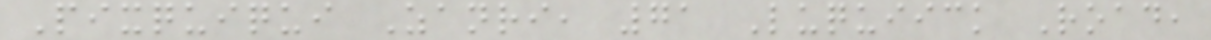Pixquiqui Zanri, 71 Luquiick Road,
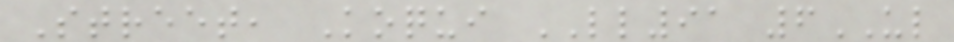Street, Koqui LL91 6UL
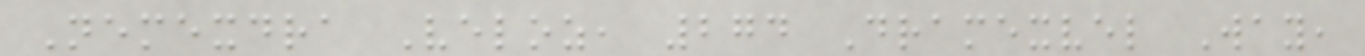Nemexdra Veloz, 274 Dramexvel Way,
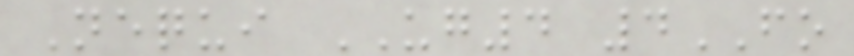Nequi UG4 4FO
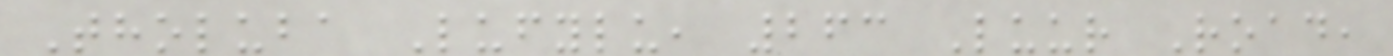Tholuba Lufylu, 263 Luur Road,
